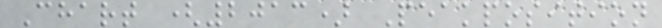Chart (2013) Peakposition
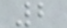2
